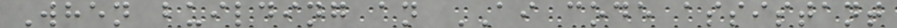When building an AI code assistant
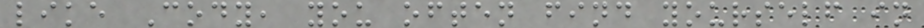like Cody, you often find yourself in
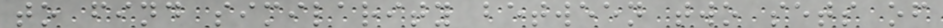to find similarity between two sets of
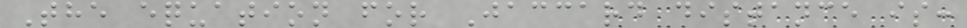The equation for Jaccard distance is:
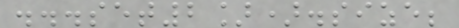...set2]).size;
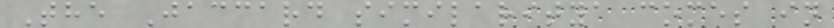The Jaccard similaritya comes in
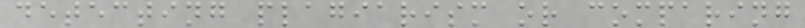detecting plagiarism or comparing
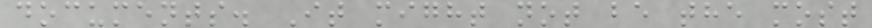documents. It might not be the most
